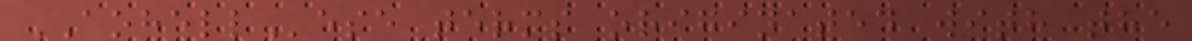AOHELLese terms originated with the
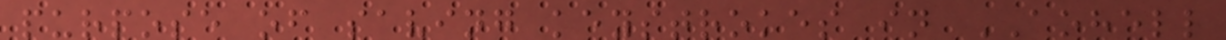purpose of saving keystrokes in AOHELL
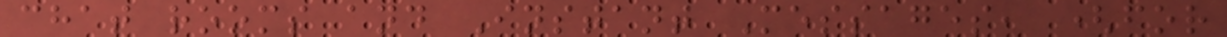chat rooms and Instant Messages, (for
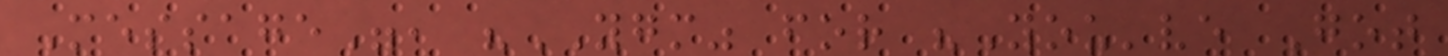Message", "YGM" for "You've Got
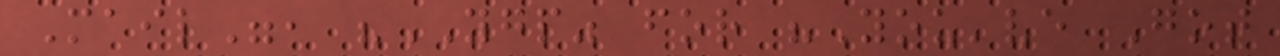Mail", "YGP" for "You've Got
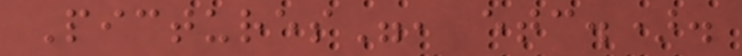Pictures", etc.).
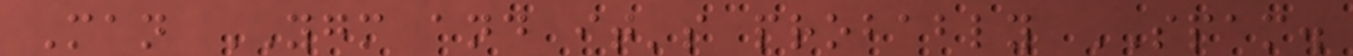Man YGM and it's probably SPAM.
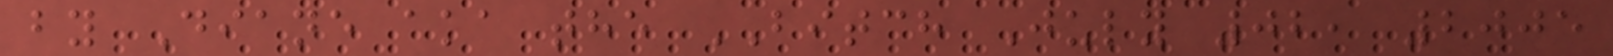by Diane aka the BITCH July 02, 2005
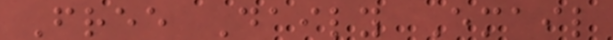Free Daily Email
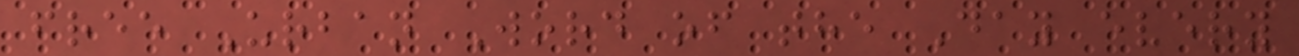free Urban Word of the Day every
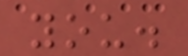you.
